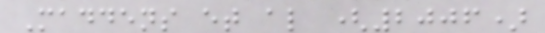Maddens et al (2006)
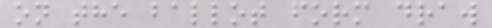on the ballot form draw
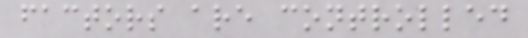factors are controlled
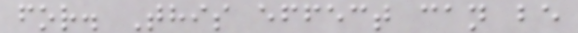for. This effect can be
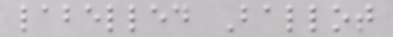labelled Ballot
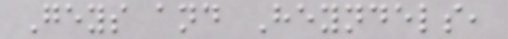Geys and Heyndels,
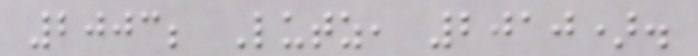2003; Lutz, 2010).
